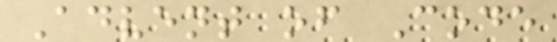Advent of Code
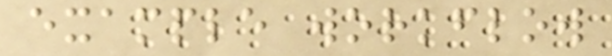example workflow
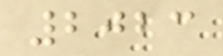2023
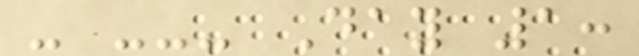- --- Day 1:
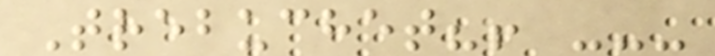Trebuchet?! ---
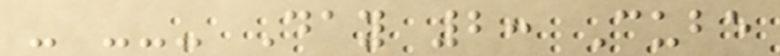- --- Day 2: Cube
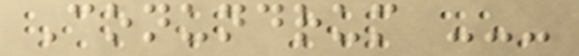Conundrum ---
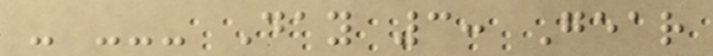- --- Day 3: Gear
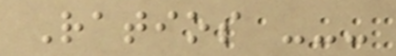Ratios ---
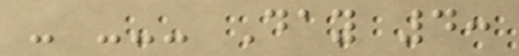- --- Day 4:
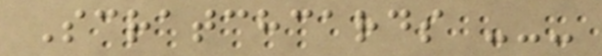Scratchcards ---
